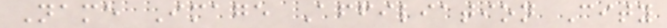Name Image Affiliation City
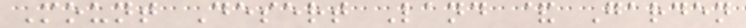Mount Desert Land & Garden
